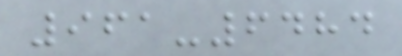961-6484
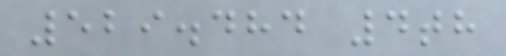529.484 4th
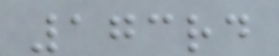173rd
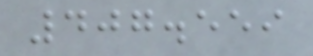407.559
